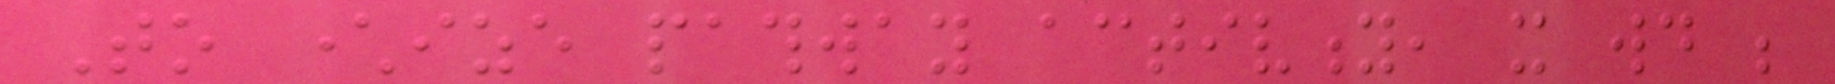To characterize pathway activity, it would be
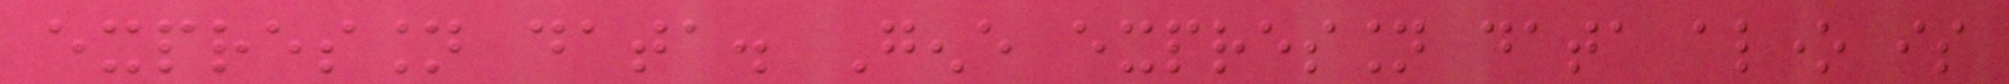expression data. Gene expression data alone is
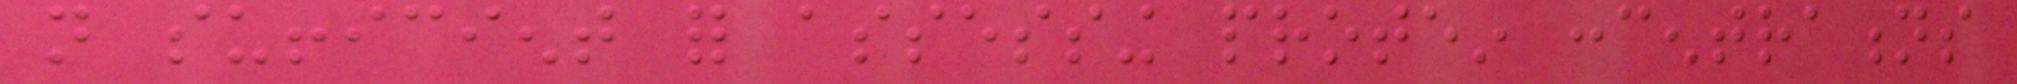not sufficient for assessing protein concentrations
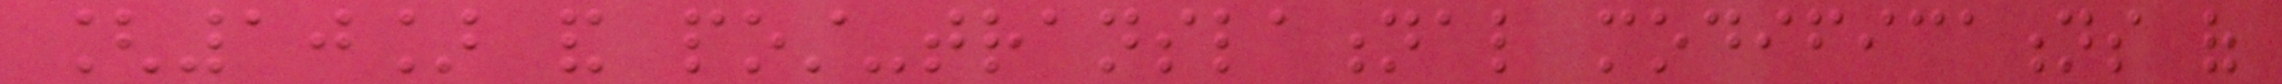[10] and post-translational modifications of
